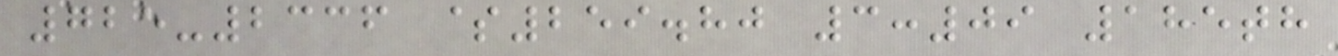725-2336 $259.80 3:09 185th
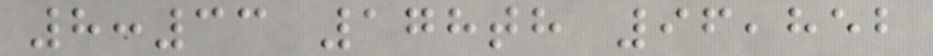8:33 178th 96,852
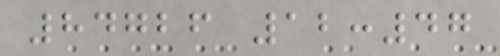84726 12:47
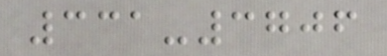331-3706
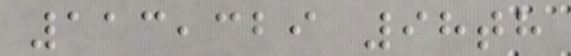113,329 98th
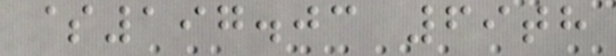$197.03 69th
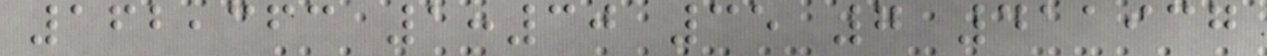162,363 1:30 35 7 411937
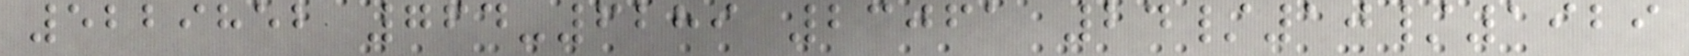5229852 764-6289 23061 24/10/1929
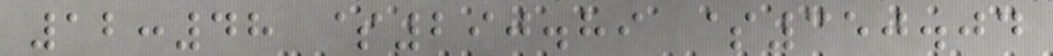12:48 $290.89 $350.04
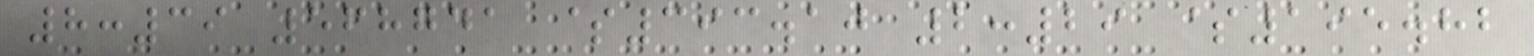8:39 568741 $393.10 2:29 $195.82
